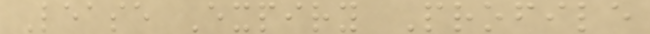Lease Expiry Profile
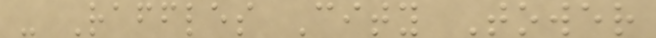- Raffles City Tower
